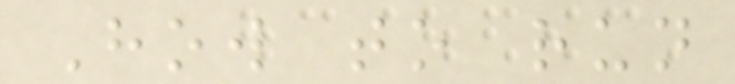How to run
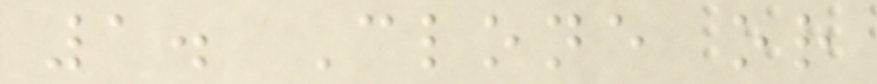1. Clone or
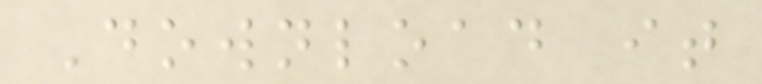Download it
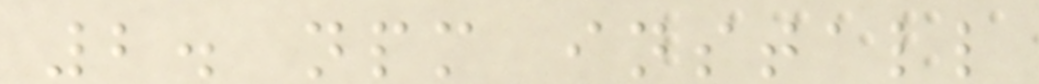2. npm install
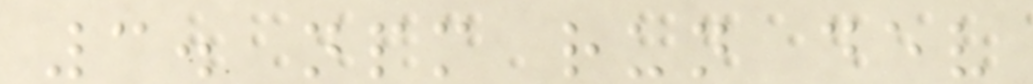3. npm run dev
